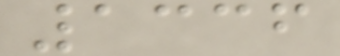1336
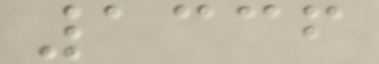1336
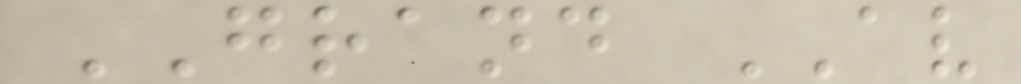GRAND AV
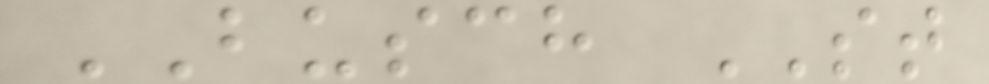BUSCH ST
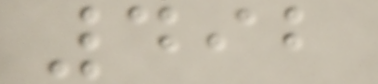492
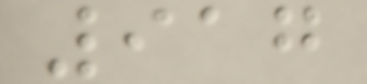917
